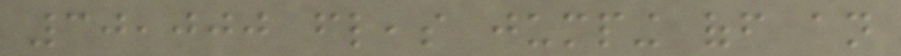30,000 fleas jumping off an
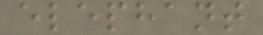elephant
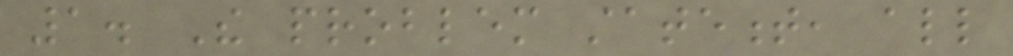1. The problem statement, all
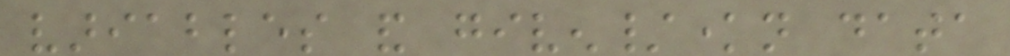variables and given/known data
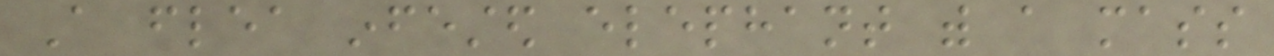A flea infested elephant with a mass
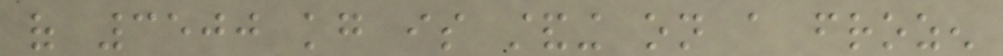of 3500 kg is standing on a frozen
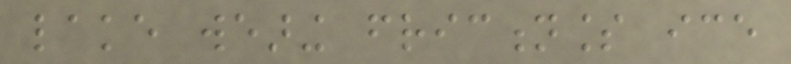lake wearing frictionless ice
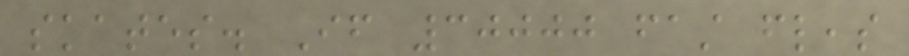skates. If 30000 fast fleas
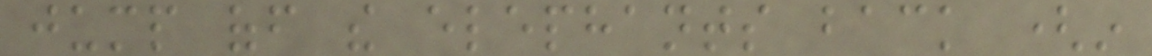jump off the elephants back (in
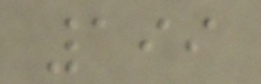199
